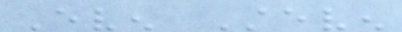Even Steven
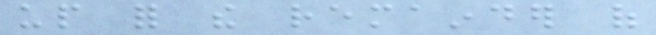up for the remainder of
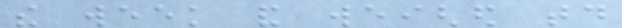the week and weighed today
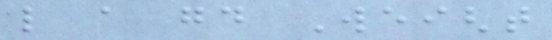like a good Weight
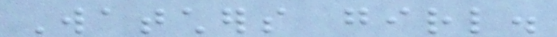Watchers girl.
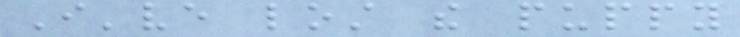I've lost the puppy
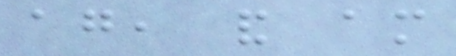again, and am
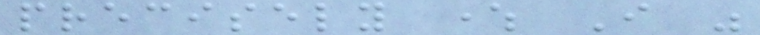precisely where I was
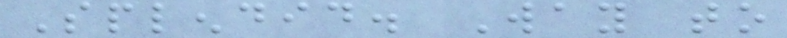Splendid. Way to
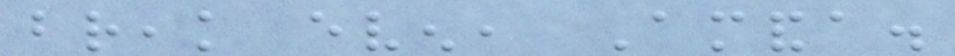break even, Amanda.
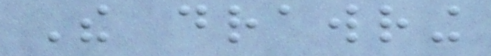The drawring
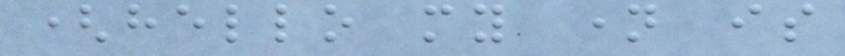(hello my name is
